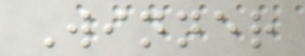Winner
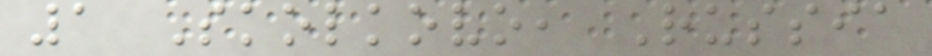1 Skolkovo, Russia
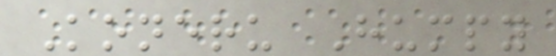Koneru Humpy
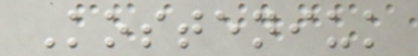Kosteniuk
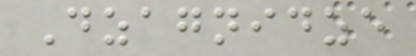Dzagnidze
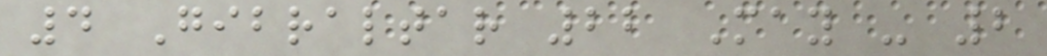4 Gibraltar 22 May - 2
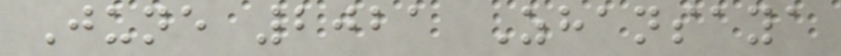June 2021 Zhansaya
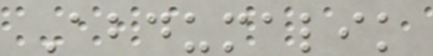Abdumalik
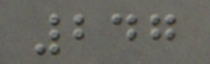247
